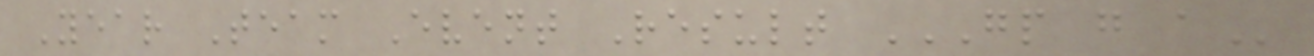Year Team Event Result GP G A
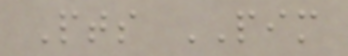Pts PIM
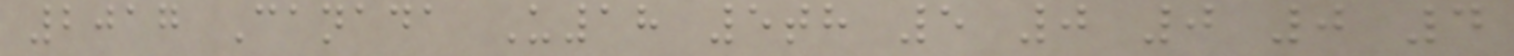2017 Canada U18 5th 5 0 0 0 4
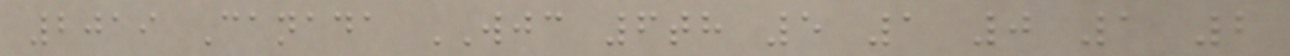2019 Canada WJC 6th 5 1 0 1 2
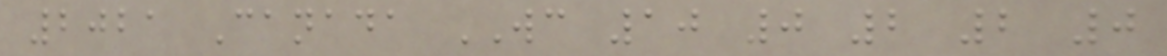2021 Canada WC 10 0 2 2 0
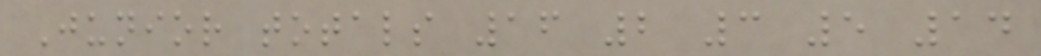Junior totals 16 2 3 5 14
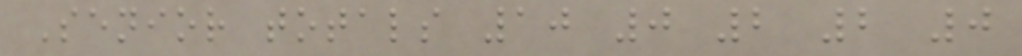Senior totals 10 0 2 2 0
